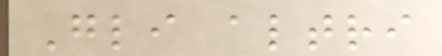Gli altri
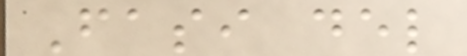Fasi del
